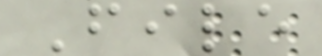File
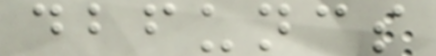dbfuncs
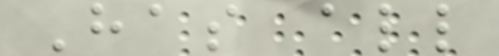Has all
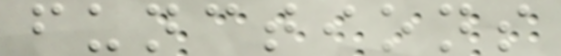functions
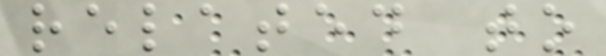related to
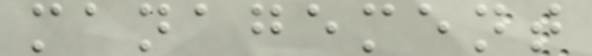management
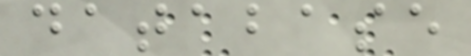database
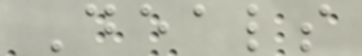Deals
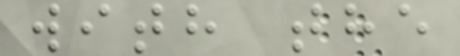with the
